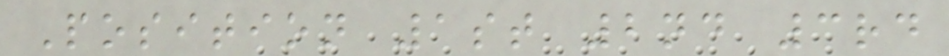Position 1st 2nd 3rd
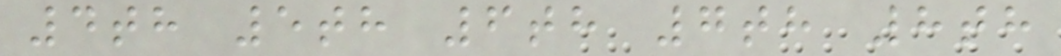4th 5th 6th 7th 8th
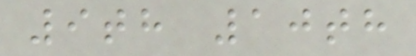9th 10th
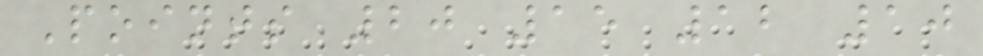Points 20 15 12 10
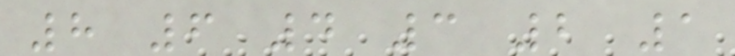8 6 4 3 2 1
